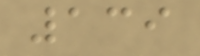139
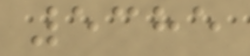5385
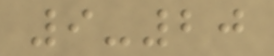9-20
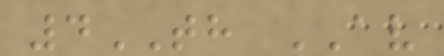4TH AV
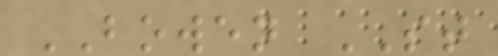BOWEN ST
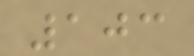103
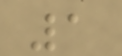1
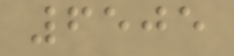6505
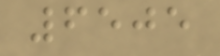6505
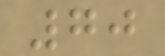70
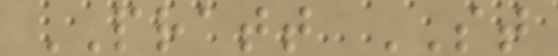PRATT ST
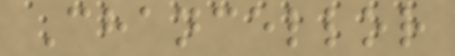Chancellor
